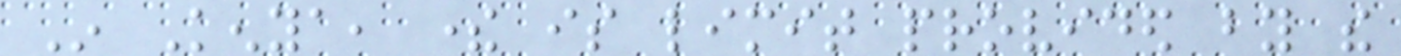In Kenya, there is limit provided by the
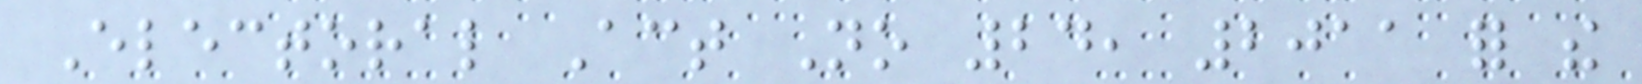Electoral Act No 24, 2011 for the
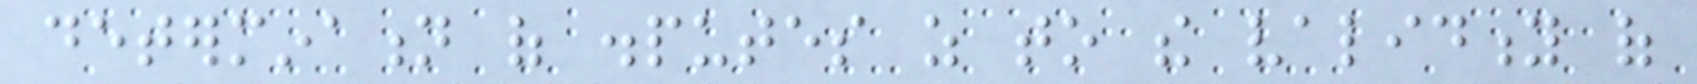determination of disputes as to the validity of
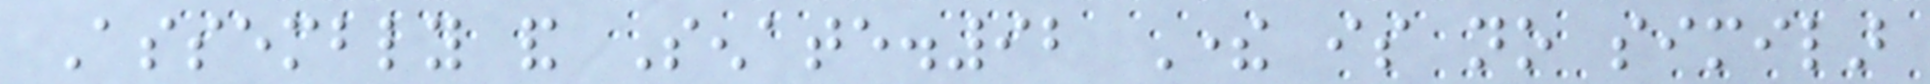Assembly and Senate.92 There is no similar
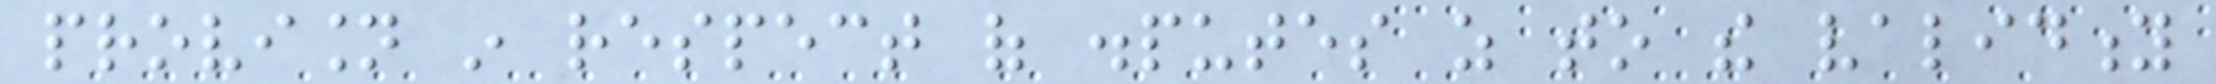provision in respect of disputes as to the validity
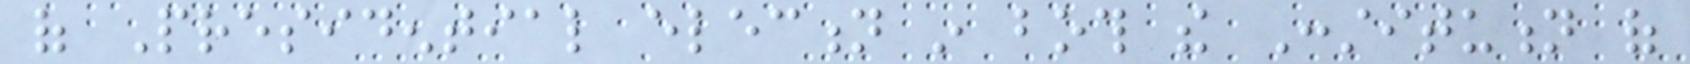of Presidential election in both the Constitution of
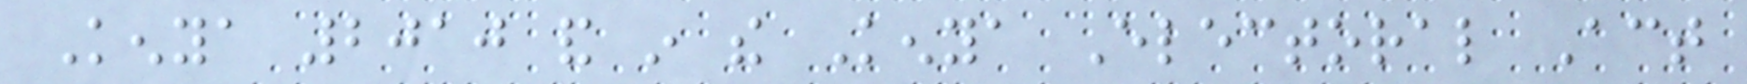Kenya 2010 and in the Kenya Electoral Act
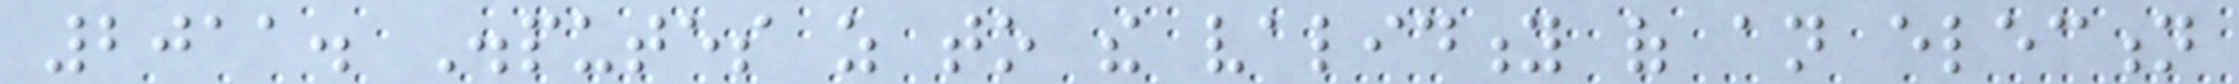2011. Disputes as to the validity of an election
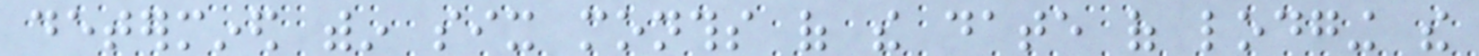determined within six months of the date of lodging the
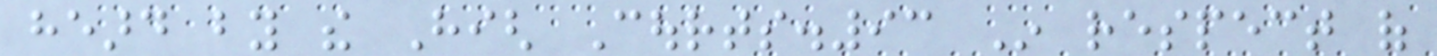heard by the High Courts.93 In respect of
